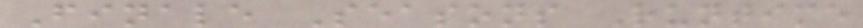Finale Seasons Runtime
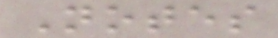Notes
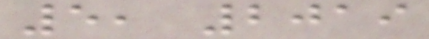5, 2019
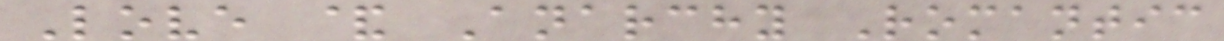Love & Anarchy Romantic
